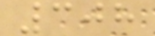308
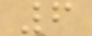6
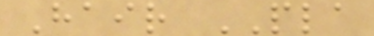Hair PLA
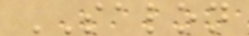SALON
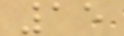15
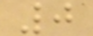0
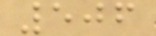506
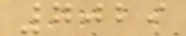7029
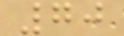70
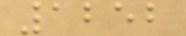1252
